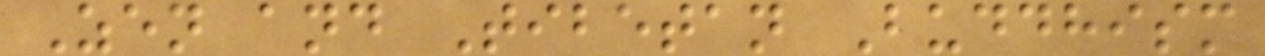Zen and Tibetan Buddhism
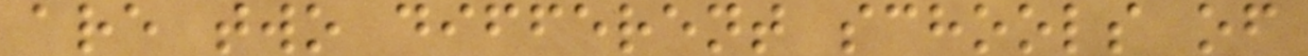are two different schools of
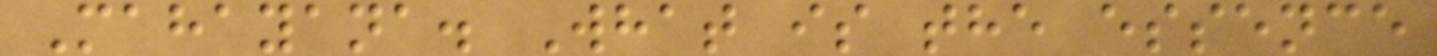Mahayana. What is the essence
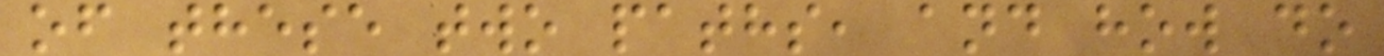of these two paths, and how do
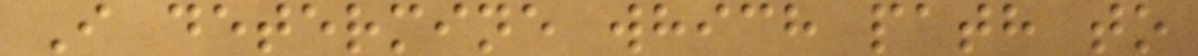I determine which path to
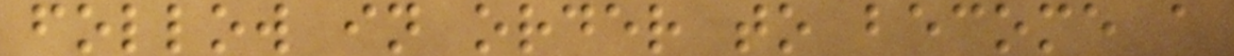follow in order to become a
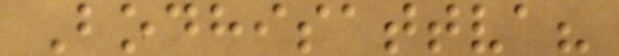Bodhisattva?
